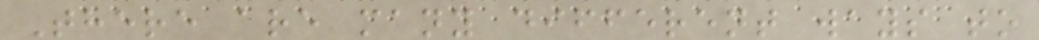There are many different ways to
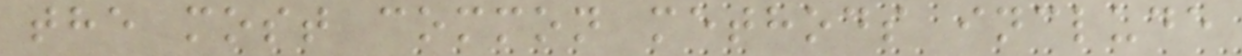the most common methods include
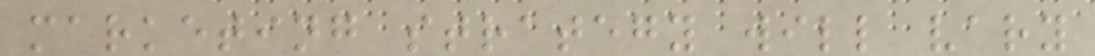marketing strategy will vary
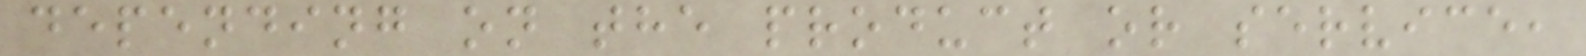depending on the product or service,
